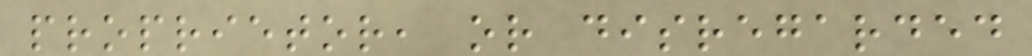proprietor, or disregarded
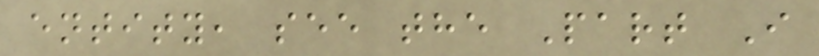entity, see the Part I
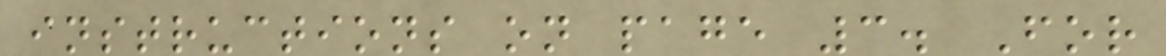instructions on page 3. For
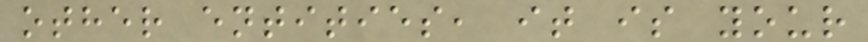other entities, it is your
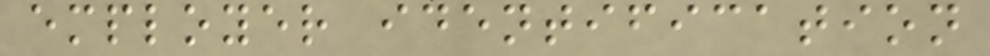employer identification
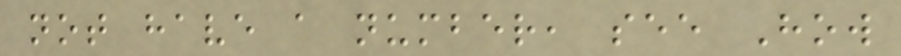not have a number, see How
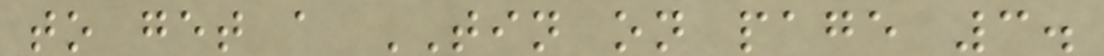to get a TIN on page 3.
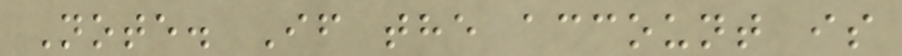Note. If the account is
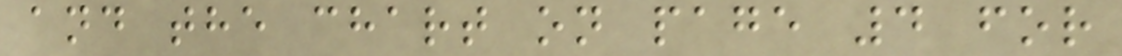and the chart on page 4 for
